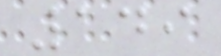149
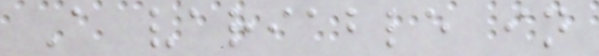A variable in
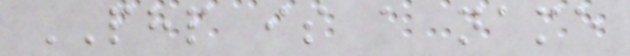PHP is a name
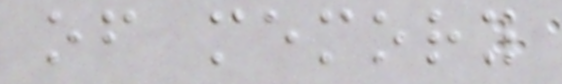of memory
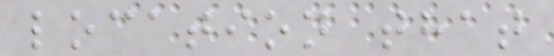location that
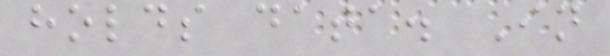holds data. In
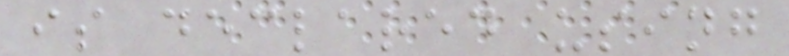is declared using
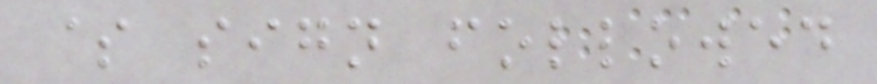$ sign followed
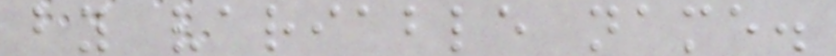by variable name.
